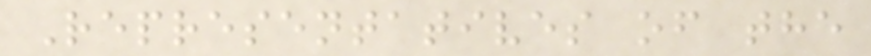Representatives of the
